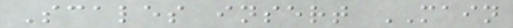Scales insert MAIN
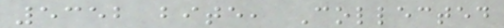5352 bite, Collected
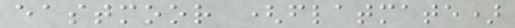eastmoor (flatmate)
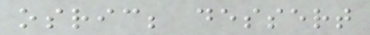osric; dessert
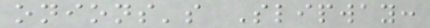onions's Slipway:
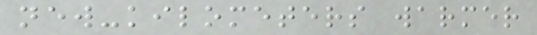new-kilometers warmer
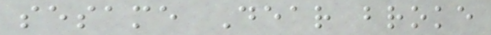sesame Dear broke
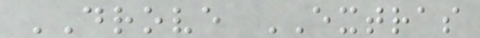DROVE EXTRAS
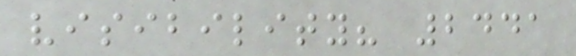visibility? 2441
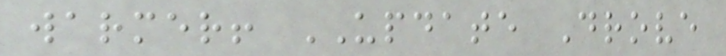warmer! UPDATE Drove
